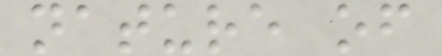nature of
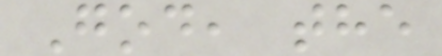God, the
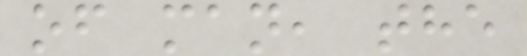of man, the
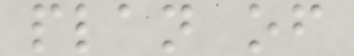plan of
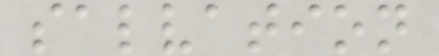salvation
